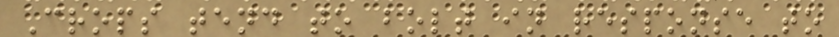Crops tend to bolt in response to
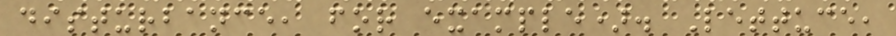disturbance, for example). Lettuce,
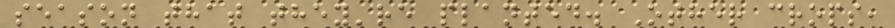season that they're planted. Other crops,
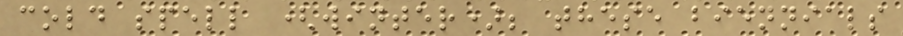cold spell (winter); these biennials
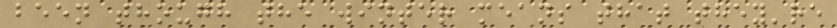been though the winter means that they're
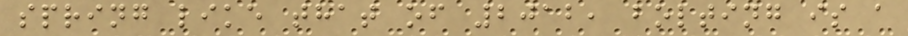spring like that of 2012, bolting is a
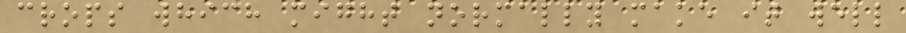crops which might normally make it well
